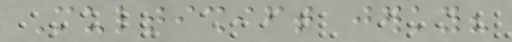Multishift jerky?
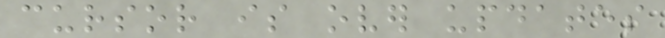cursor is over updates
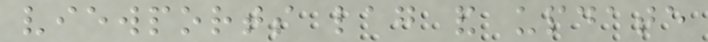viewports lag and update
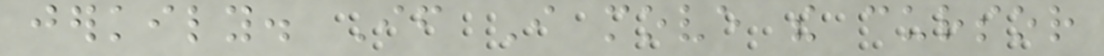jerkily. If I move the cursor
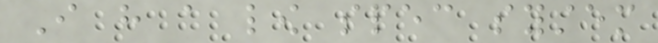I have a low spec system
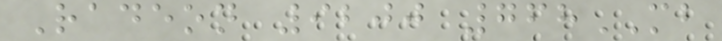Radeon 9200 768MB
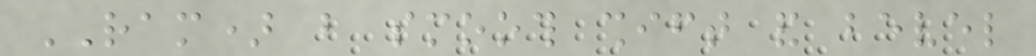RAM) but smooth shift and bevel
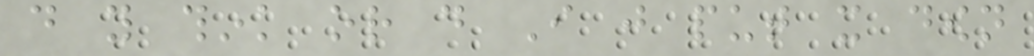do you think or do I just put it down
